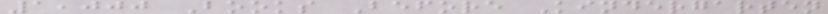1,000 Books Before Kindergarten
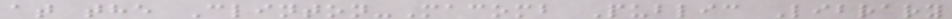at the Clinton-Macomb Public Library
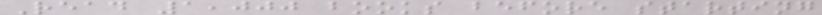Read 1,000 books before starting
